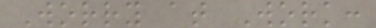Worry at Work:
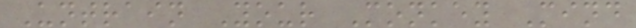Untrain Your Monkey Mind
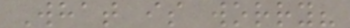What is worry?
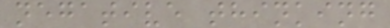negative thinking
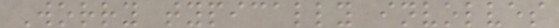Worry typically involves
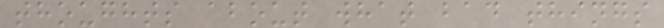thoughts about what bad things
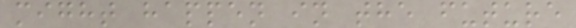might happen in the future
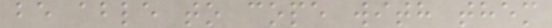be able to cope with them
